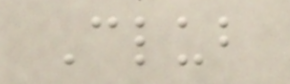Club
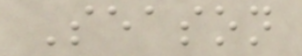Season
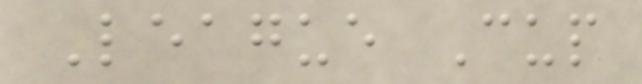League Cup
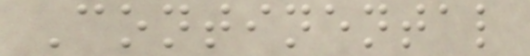Continental
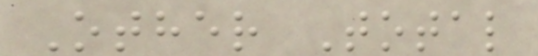Other Total
